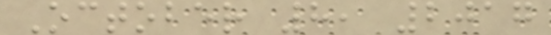October 8, 2017
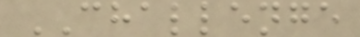CHALLENGE
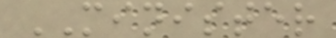MINISTER
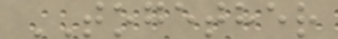TOGETHER
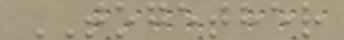TOGETHER
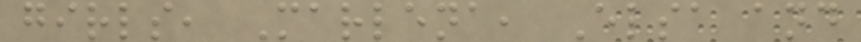girls, Marlena, Elsa and
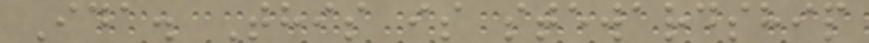Ida. This is stewardship
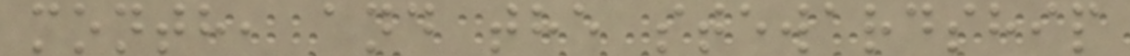month, and the stewardship
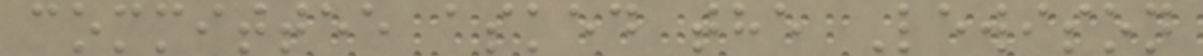committee asked the Lewison
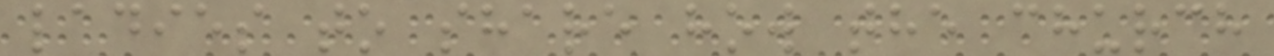ladies to share how the church
